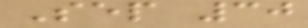Sep 30
